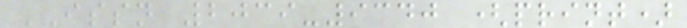ISSN 2039-9340 (print)
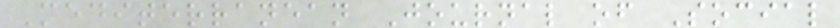Mediterranean Journal of Social
